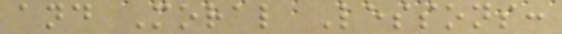and Moral Lessons:
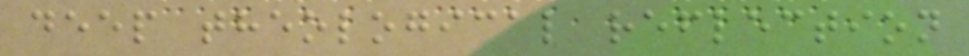deep theological reflection
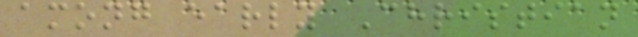among early Christian
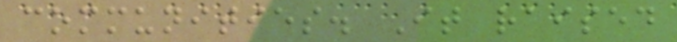communities. It raised
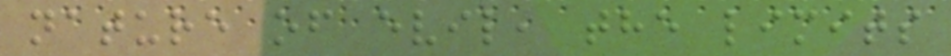nature of evil, the limits
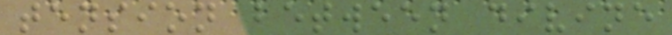tension between divine
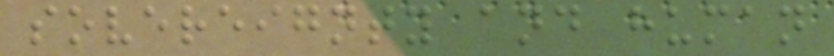sovereignty and human
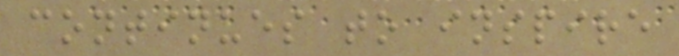continues to inspire
